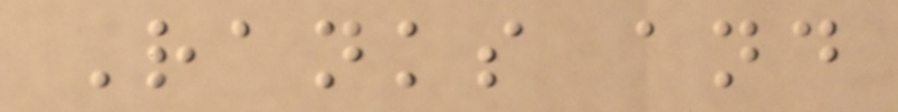Ranks and
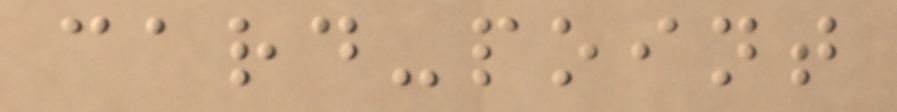card-point
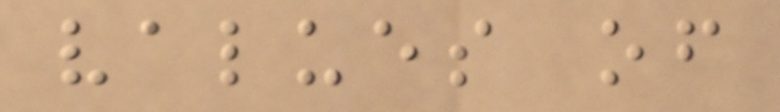values of
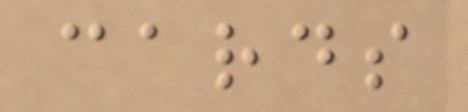cards
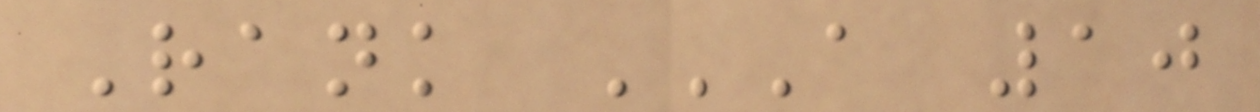Rank A 10
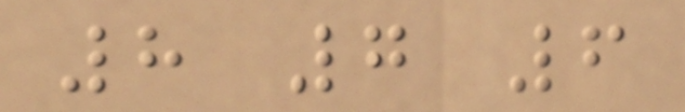8 7 6
